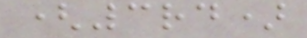(3rd)
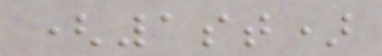(1st)
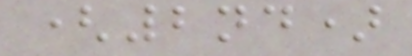(2nd)
